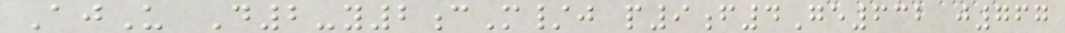AjU D2-y2cM/j p9f4Ge632 j767
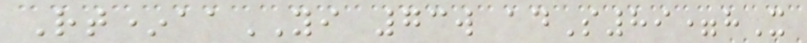Rt*aaYI 73w adS89=hX
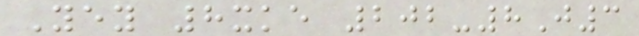Yey 8xke 202-8J3
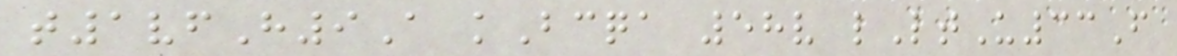t1vfH9A kBcqa 58v lLtU33F
